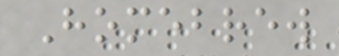Homebrew
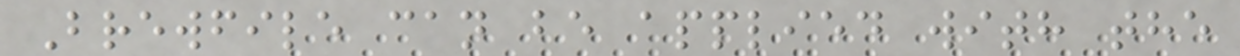Brewfile can be applied with the
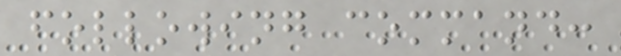following command:
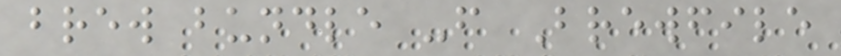brew bundle -f Brewfile
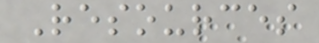Resources
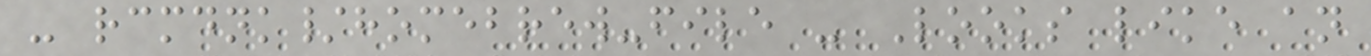- rcmdnk/homebrew-file - Looks like an
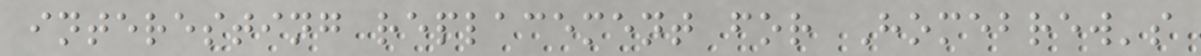interesting replacement for Homebrew's
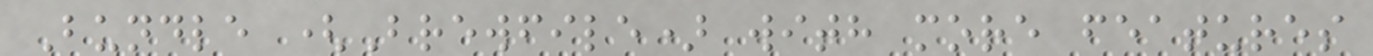Bundle (Brewfile) with more features
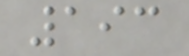193
